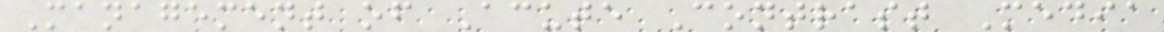Management of Acute Contrast Media
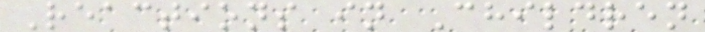Reactions in Children
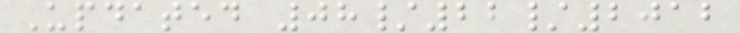Updated 08/22/2012
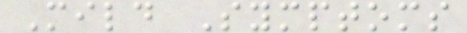Mild Symptoms
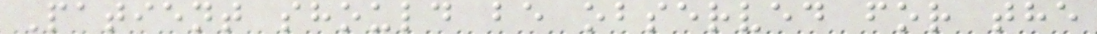Patient should be observed for the
